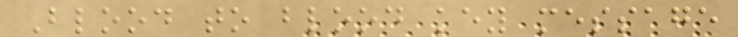Blood to blood key message
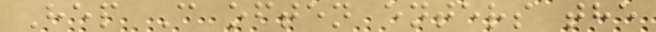Hep C often enters the
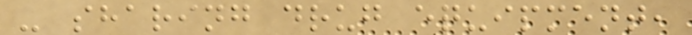- sharing drug equipment,
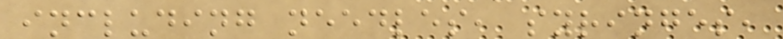including needles, syringes,
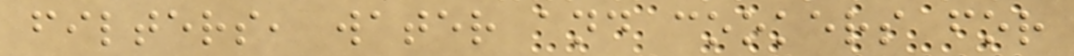filters, water and cookers for
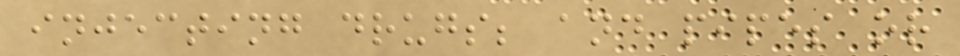injecting drugs; and pipes or
